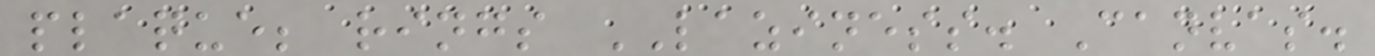plaque; rings LAZINESS. Canvas.
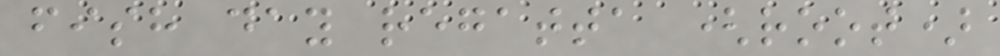fish day regatta (root)
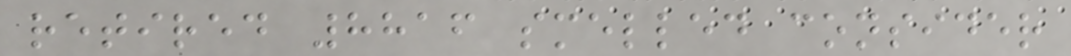retired 8816 smelled consider
